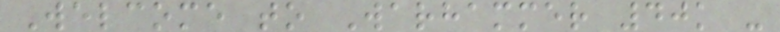Welcome to Warhammer 40k -
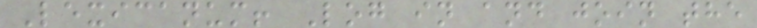Lexicanum! Log in and join the
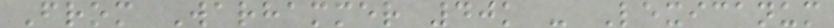From Warhammer 40k - Lexicanum
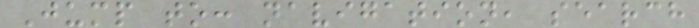Jump to: navigation, search
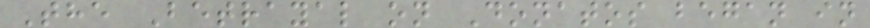The Betrayal on Donatos began in
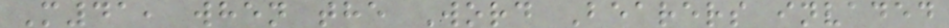M41, when the Word Bearers invaded
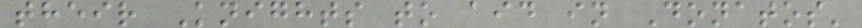their Knights to aid in Donatos'
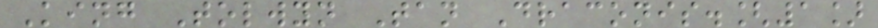King Tolwyn Tan Draconis.[1]
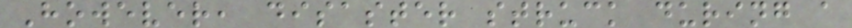However, disaster struck during a
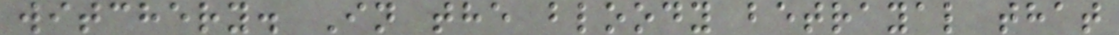witchery. In the bloody betrayal that
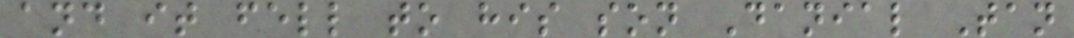and it fell to his son Danial Tan
